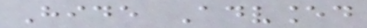Hide Advanced
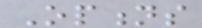Options
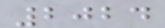2024
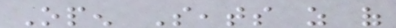Open Seats as of
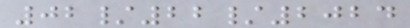02/22/2024
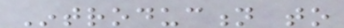Introduction to
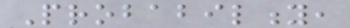Probability,
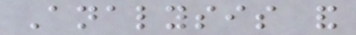Analysis and
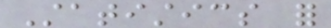Statistics for
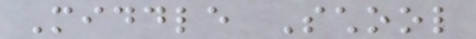Middle School
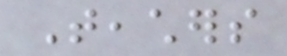Teachers
